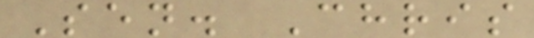Sen. Chris
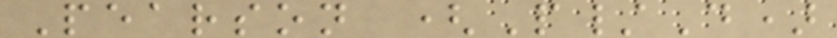Pearson (P/D)
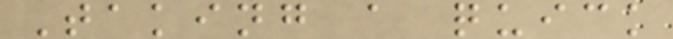Taking a quick
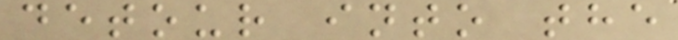detour into the
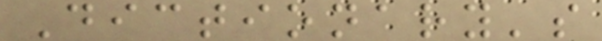Dictionary's
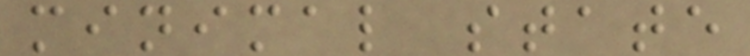minimal state
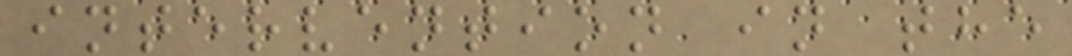intervention in the
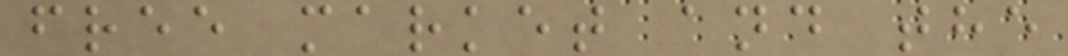free market and the
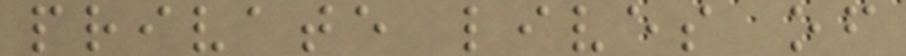private lives of
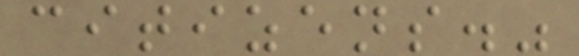citizens."
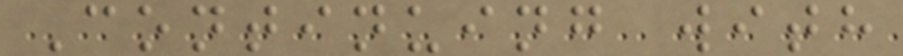Continuing with
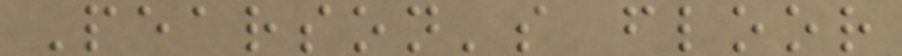Pearson's floor
